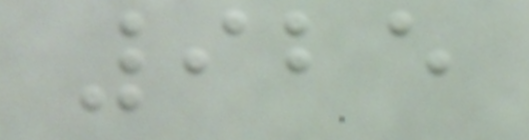925
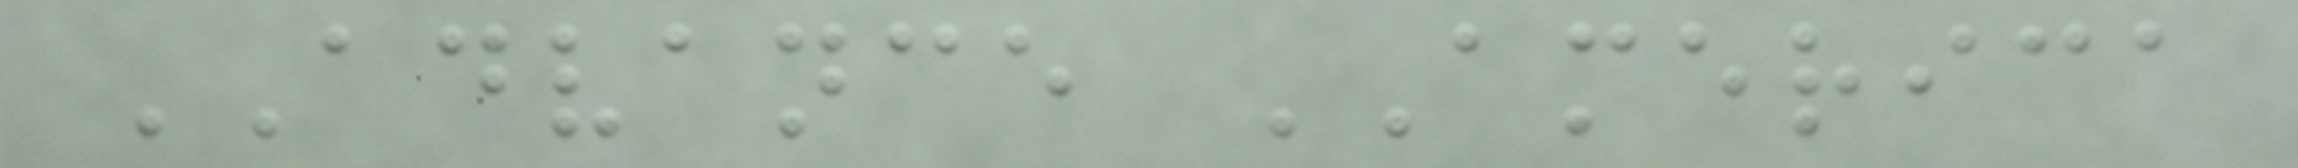ADVANCE AMERICA
